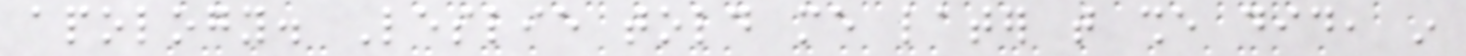apology. Leslie told me later that she did, in
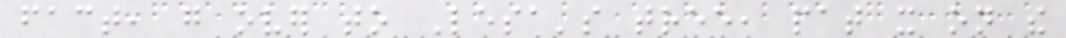fact, go over to Lesa's tree, pat it on the
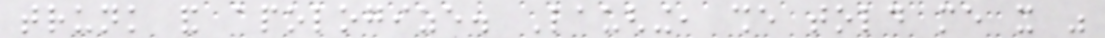trunk and apologize. Laughing, she told me it was
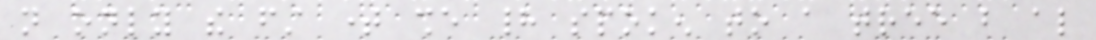not only the first time she had spoken to a tree but also
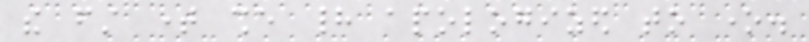the first time she had apologized to one.
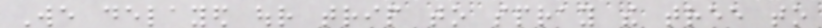We delayed our trip to spray the tree to
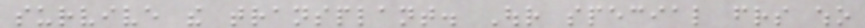survive the transplant. Our special friends who
